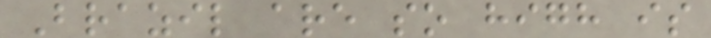Brazil are so high is
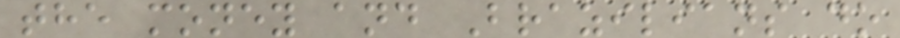the money and Brazilians do
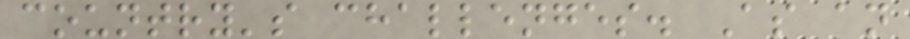country's challenges. As an
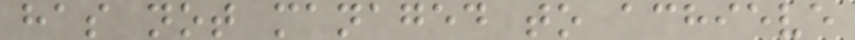has not managed to achieve
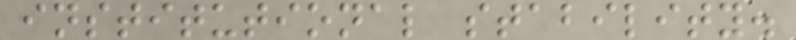institutional stability.
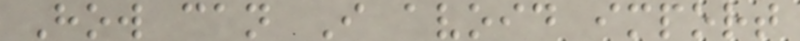How can I avoid import
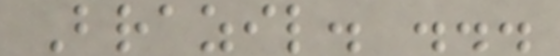Brazil. ...
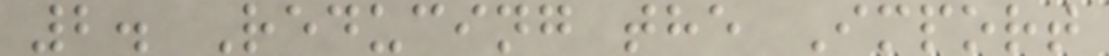2. Reducing the Import
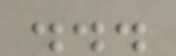...
